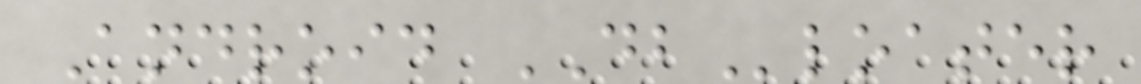Android DBloater
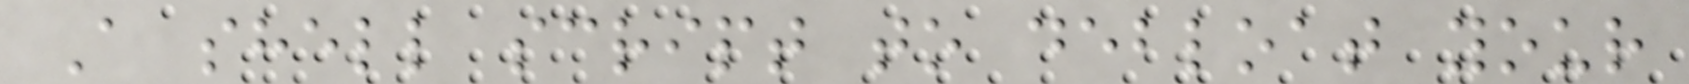A shell script to debloat your
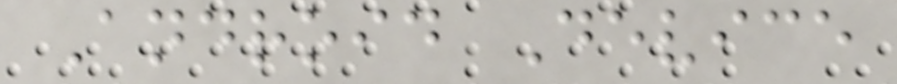Android Device
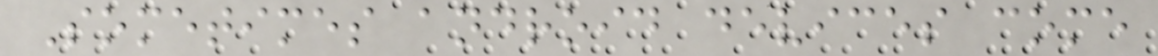Sometimes android devices come
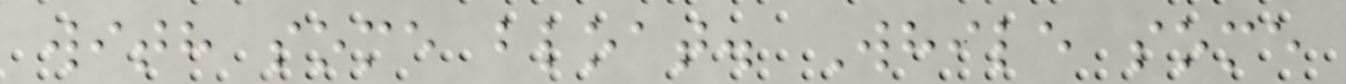with some bloat. While some
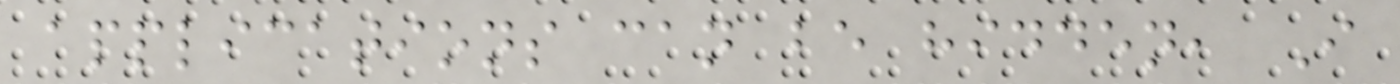applications can be hidden, I
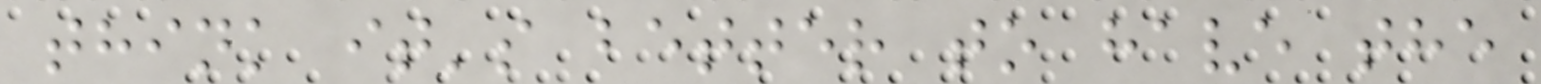think it's better to have the
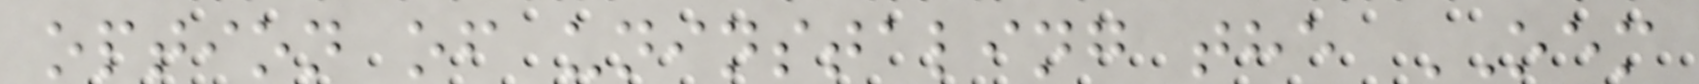option of uninstaling the OEM
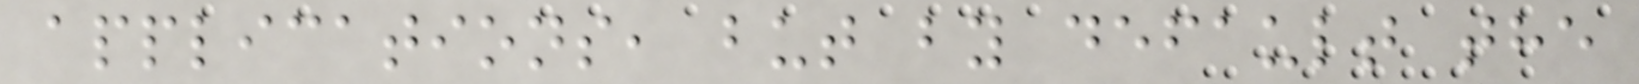applications, but by default the
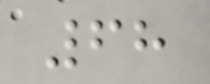68
